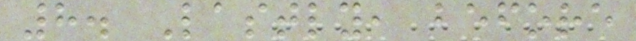8. Lastly, before
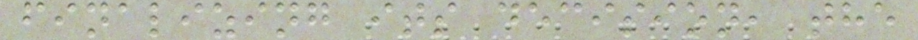finalizing its decision, the
